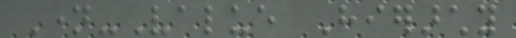Name-Value Hierarchy
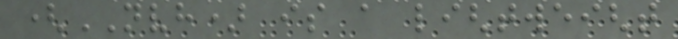(NVH) is a lightweight
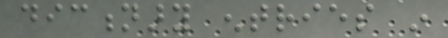dictionary entries in
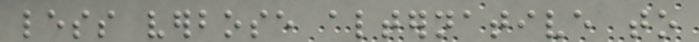less verbose alternative to
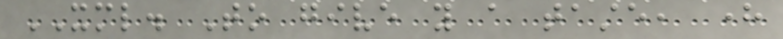XML. To give you a taste, here
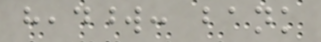headword: bank
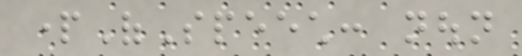partOfSpeech: noun
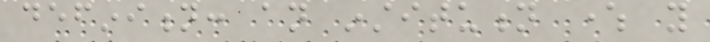definition: an institution where you
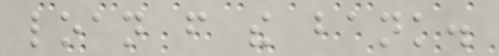loan from the bank.
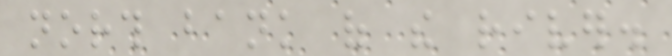north bank of the river.
